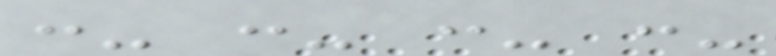:- :- :- :-
